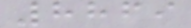8869
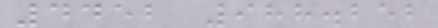4452 988.252
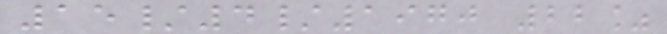15/4/1970 22%
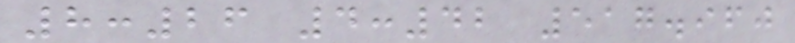8:26 4:42 517.960
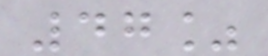47%
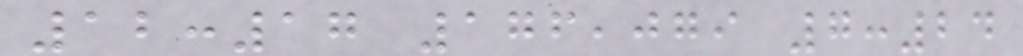12:17 176,079 7:24
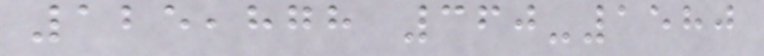125,878 360-1580
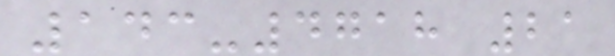143-4718 21
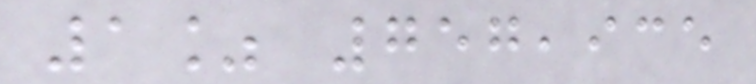1% 757,935
